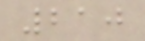210
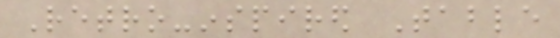Retro-inspired Table
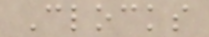Clocks
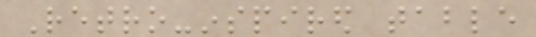Retro-inspired table
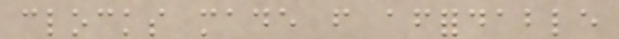clocks made from affordable
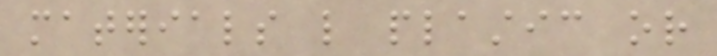materials like plastic or
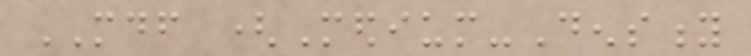MDF (Medium-Density
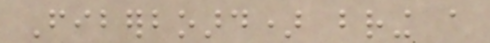Fiberboard) bring a
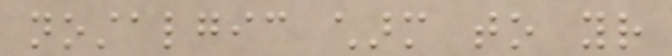nostalgic charm to your
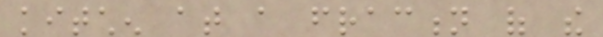kitchen at a fraction of the
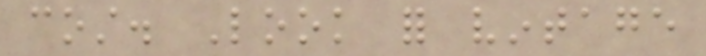cost. Look for vintage
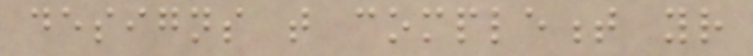designs that complement your
